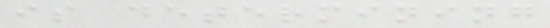is determining
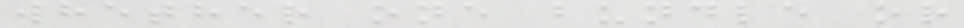whether one bundle or
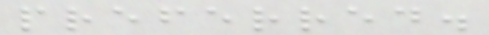preferred.
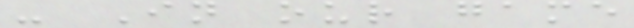- In our game
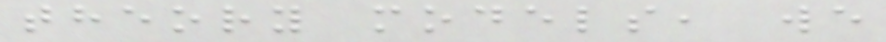theory models, we
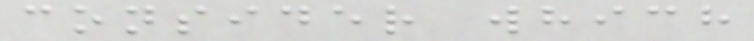consider which
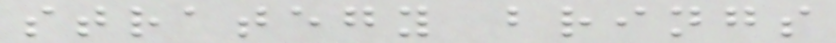strategy brings
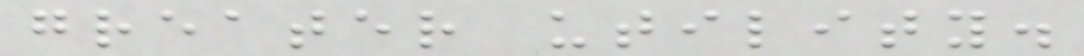greater utility.
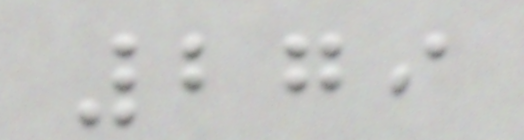279
